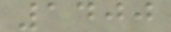1400
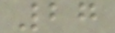27
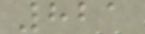821
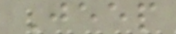Jeep
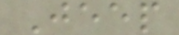Jeep
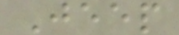Jeep
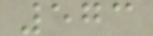573
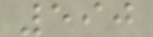590
